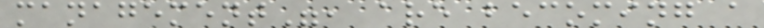management", are becoming a
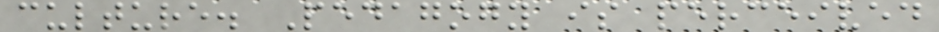culture. Pedagogy is perceived
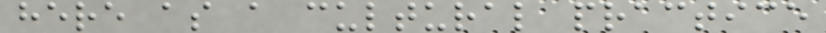here as a cultural practice
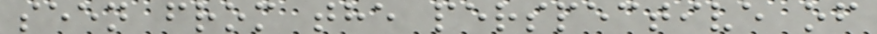seen from the perspective of
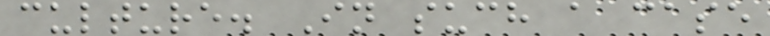culture. In such a case
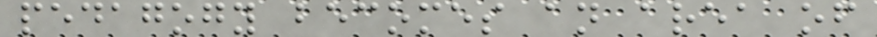pedagogy becomes an area of
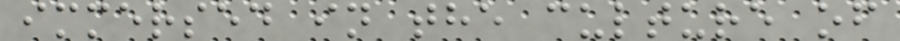immersed in the culture of
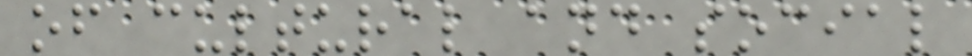of cultural and social
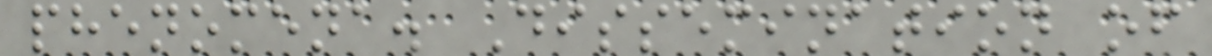phenomena. Dissemination of
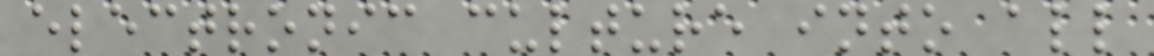electronic culture into all
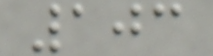103
